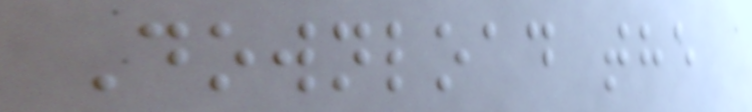Download the
